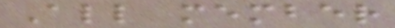All member
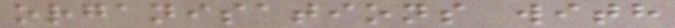organisations with
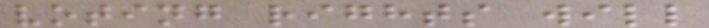voting rights will
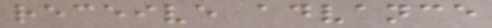receive advance
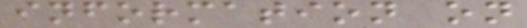information on
